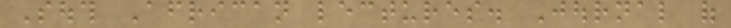South African lectures. Journal of
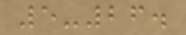5-26.
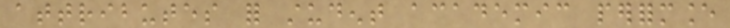attributes for student academic performance
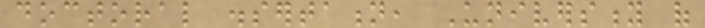doctoral dissertation, University of
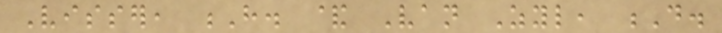Visser, H. & Van Zyl, D.
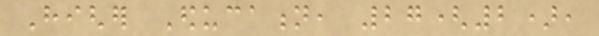Higher Education, 27(2),
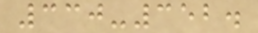330-352.
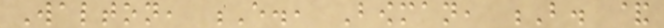Walton, E., Bowman, B. &
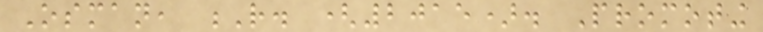Osman, R. (2015). Promoting
